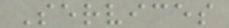Services
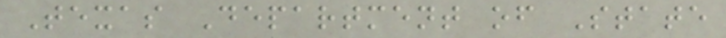Texas Department of State
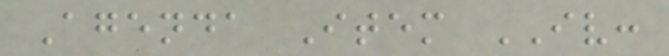Agenda Item IV:
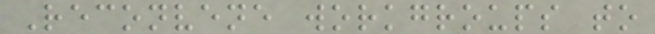Reconvene workgroups to
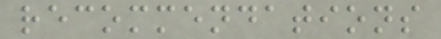recommendations
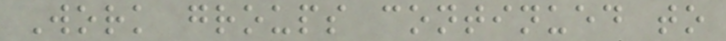Work groups continued to
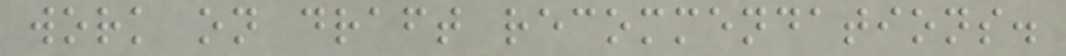work on draft recommendations.
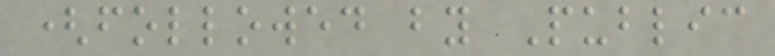(followed by Public
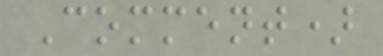Comment)
